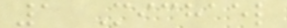1 Michael
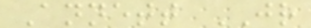Annett JR
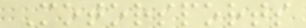Motorsports
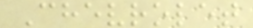Chevrolet
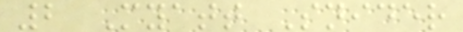2 Myatt Snider
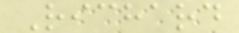Richard
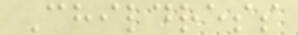Childress
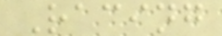Racing
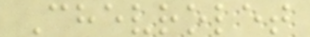Chevrolet
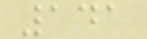141
